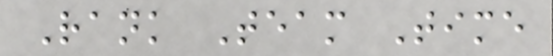Rank Team Time
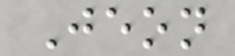Jeon
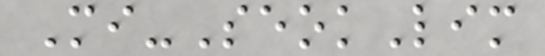Mi-SeokLim
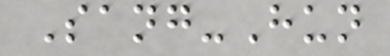Sang-Hun
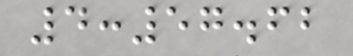4:57.62
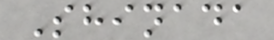Shinada
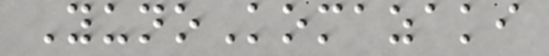YunoKomazaki
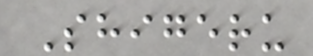Shigeru
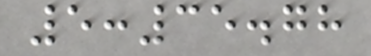5:35.78
